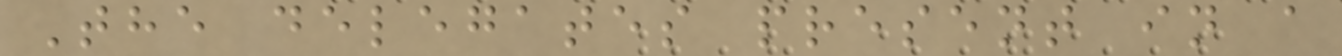The delegates present in a
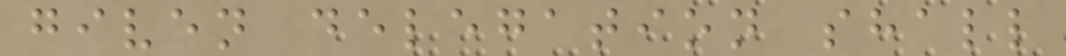given delegation shall
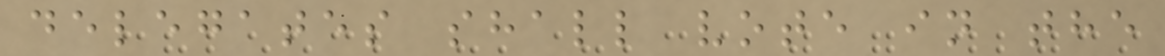delegates shall vote in the
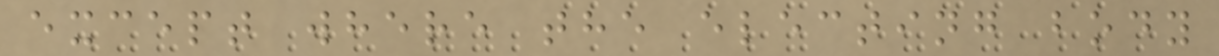except where the electing body
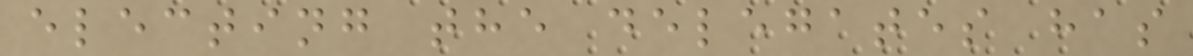electing the delegates has
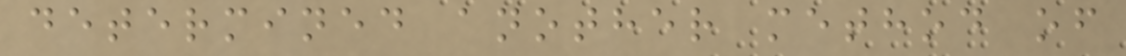determined another method of
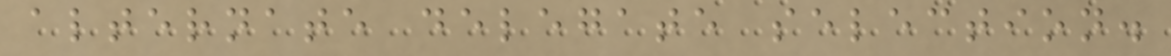alternate delegate selection.
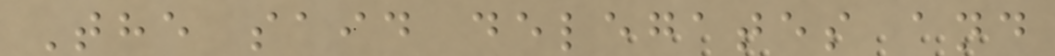The said delegates and
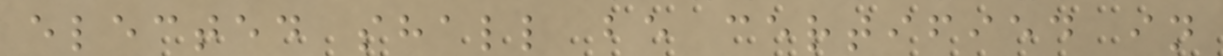elected shall be certified in
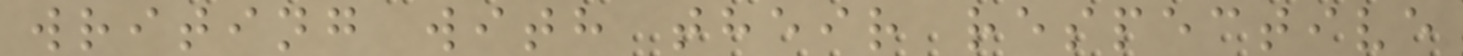writing with their respective
